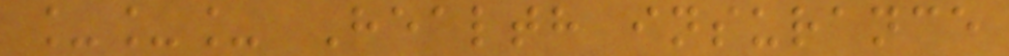___ Health insurance
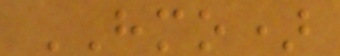HMO)
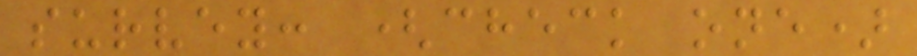survey: (check one)
